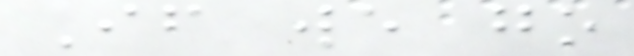If we go
